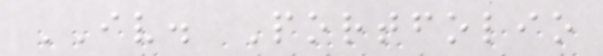IV. Portfolio
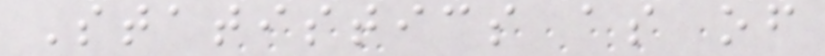Statistics as of
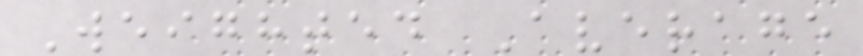Weighted Average
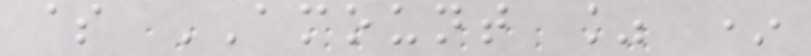$ AMOUNT % *
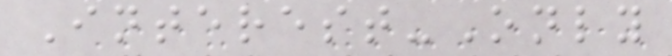Interest-Only
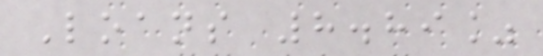Loans 8.89%
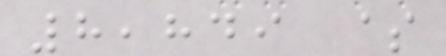8,849 $
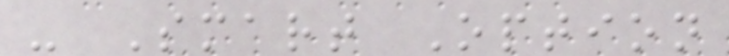- Smart Option
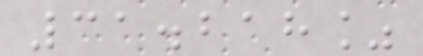31.218%
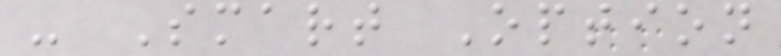- Smart Option
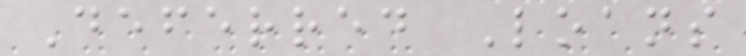Deferred Loans
